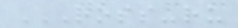ROSS-RU
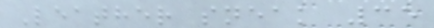Leather sneak 35
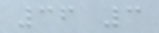36 3
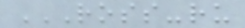ROSS-RU
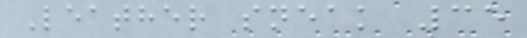Leather sneak 35
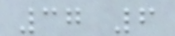37 6
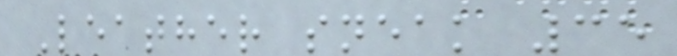Leather sneak 35
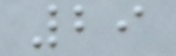29
